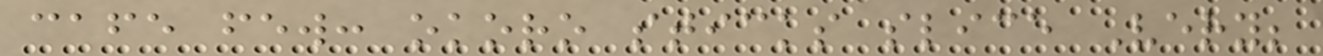cafe few: okoro sticks slice Very;
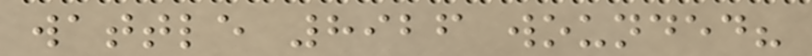wattle 8926 wounded?
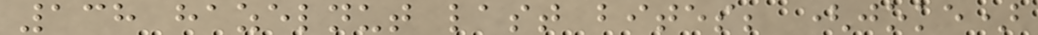138 hazelnut last bites; (joke)
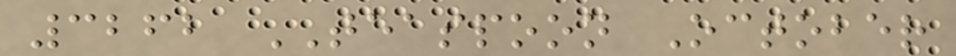3262 TEASPOON October
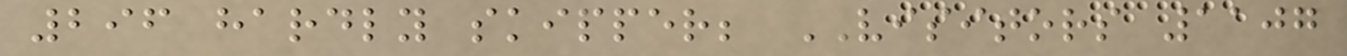296 hardly skipper; VISITORS 1107
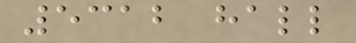5312 hall
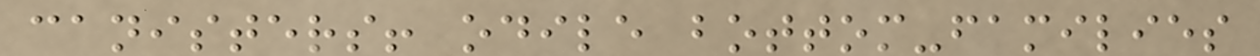canisters! odile bottom-families
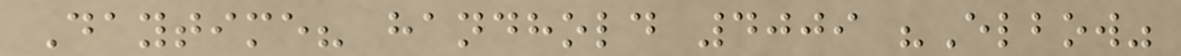Daytime? handhold 4009 "Elbow"
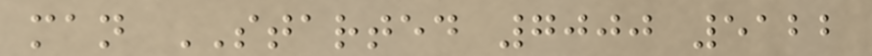man STARTED 7000 5122
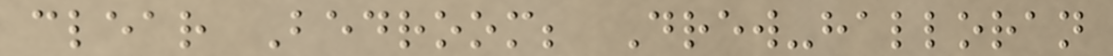clear Bedroom; Drew-halloran
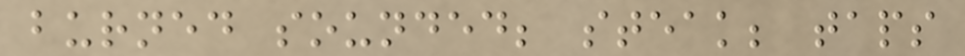burned sounded; steak; taps
